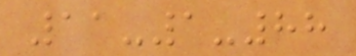11-1-88
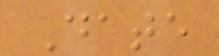Date
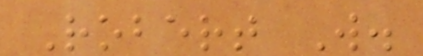Robert W.
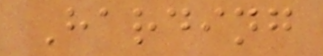Harding
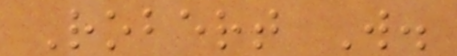Robert W.
